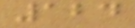124
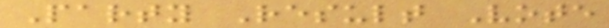Party Result Vote
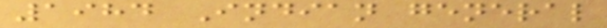1984 Indian general
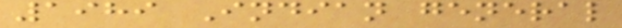1989 Indian general
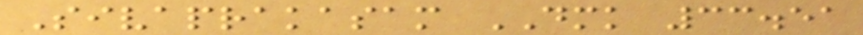Sivaprakasam DMK 33.51
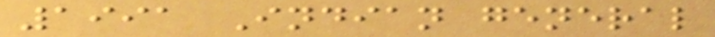1991 Indian general
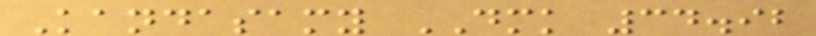Kandasamy DMK 34.92
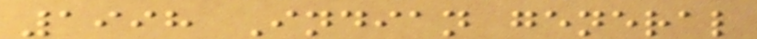1998 Indian general
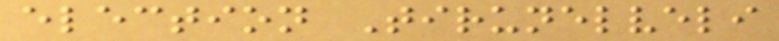election Tirunelveli
